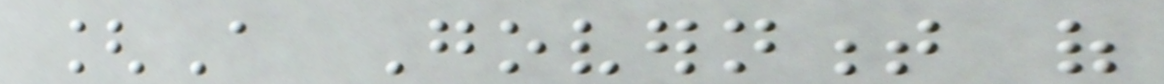[A Government of
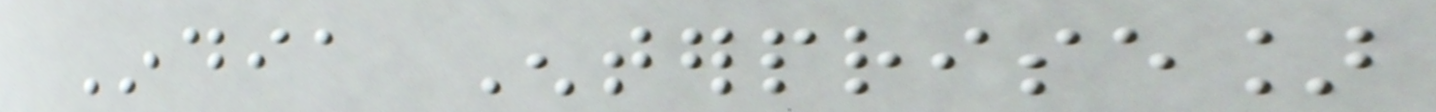India Enterprise]
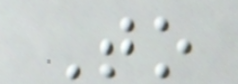To
